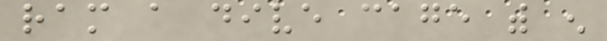ram a dive cage with enough
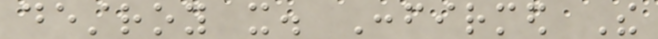destroy it. Confirmed The
